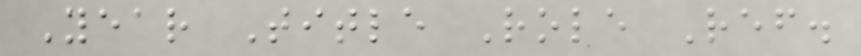Year Title Role Ref.
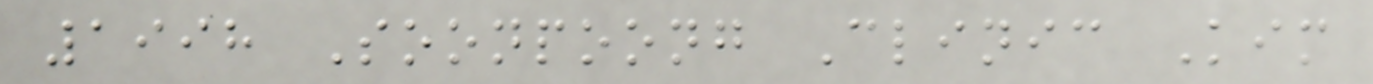1998 Soonpoong Clinic Kim
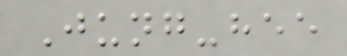Jung-hee
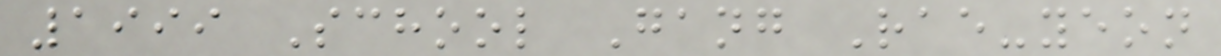1999 School Gang Rae-yeon
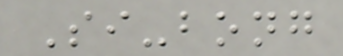Si-bong
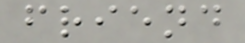friend
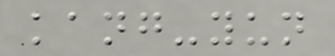kang-yun
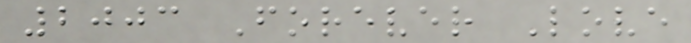2003 Forever Love
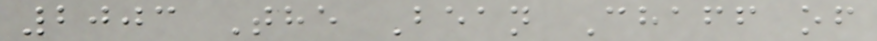2003 The Bean Chaff of
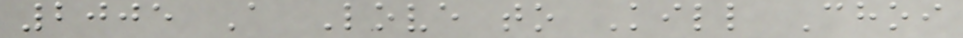2005 A Love to Kill Choi
